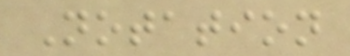Notation
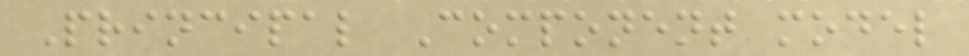Principal Component model
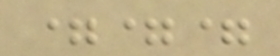===
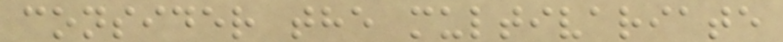consider the multivariate
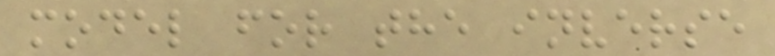model for the inverse
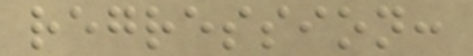regression:
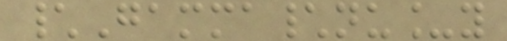\Gamma\nu_y
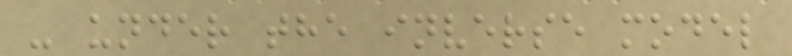- under the inverse model
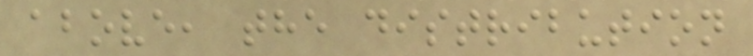above, the distribution
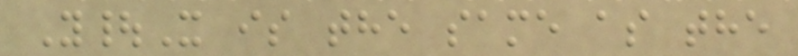Y|X is the same as the
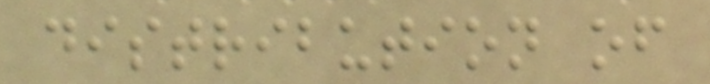distribution of
